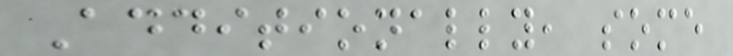Additionally, some
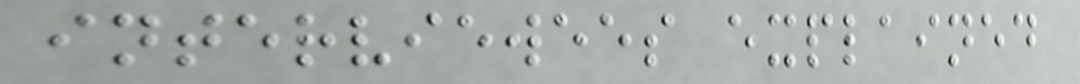interviewees explained
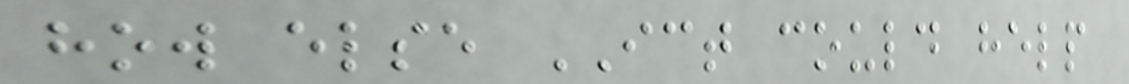how else ICT could help
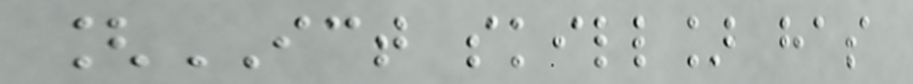[ICT skill] has
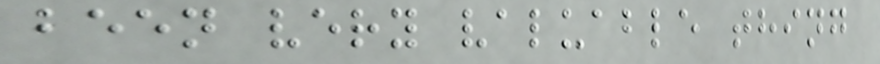been very valuable thing
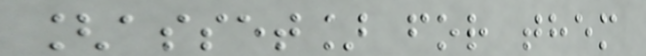[asset] for them
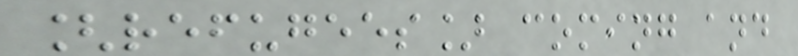[refugees] coming and
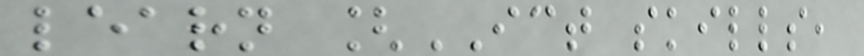learn [ICT skills,
